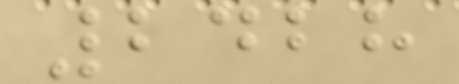2428
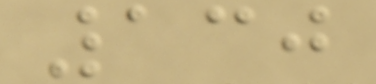130
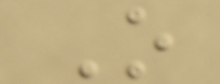O
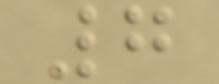7
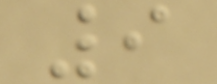9
